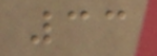33
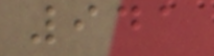941
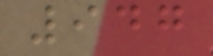947
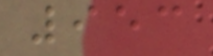953
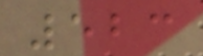523
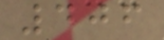406
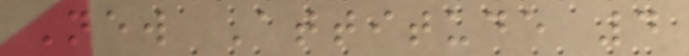New Attitude 4
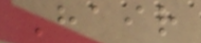Hair
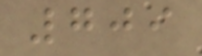709
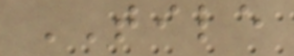TILE
